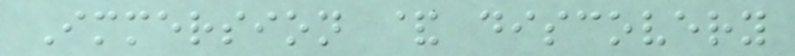Immersion & discovery
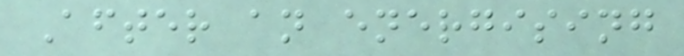After an energising
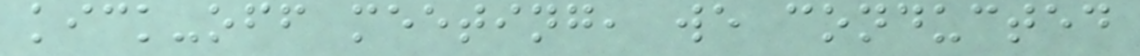kick-off meeting, we conducted
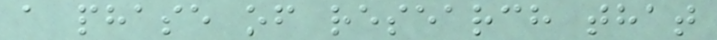a phase of research that
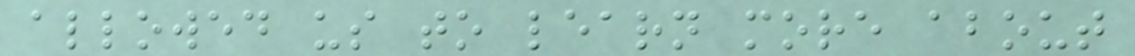allowed us to learn more about
